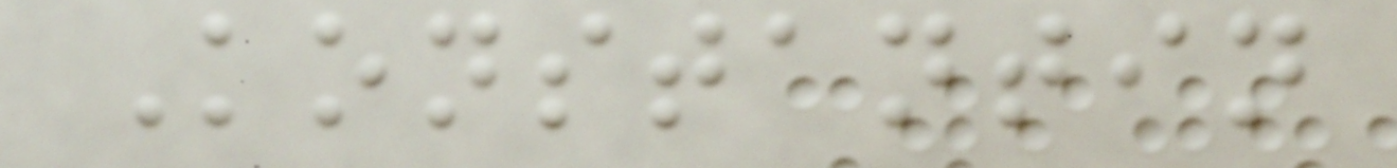Konstantin
